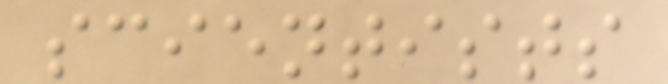scientists
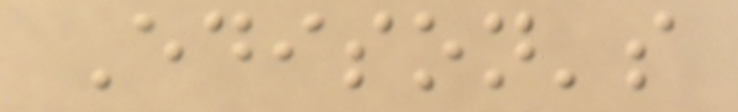Edison's
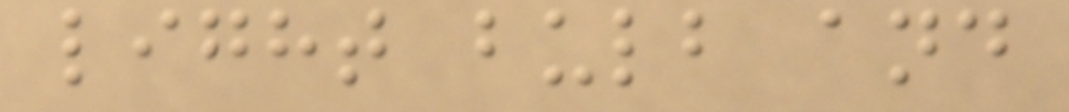light bulb and
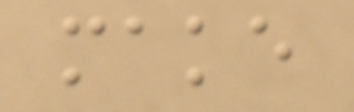make
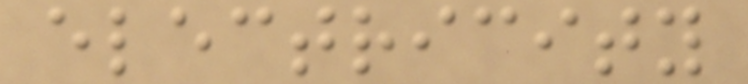electricity
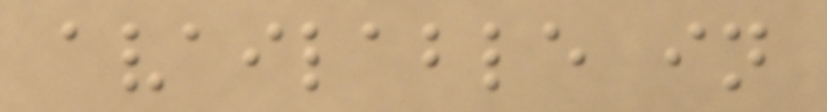available in
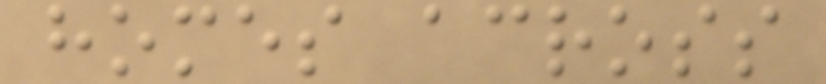homes across
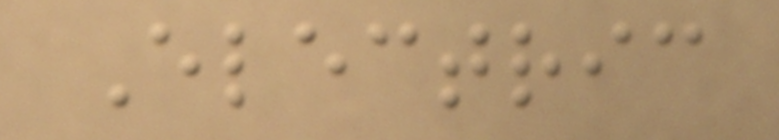Electric
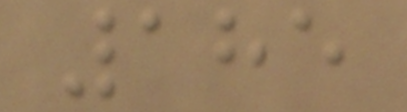185
